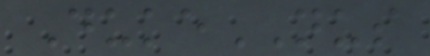DukeNUS
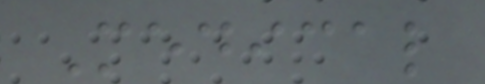Medical
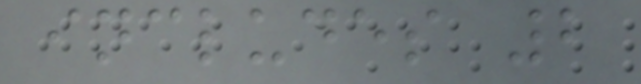includes 2
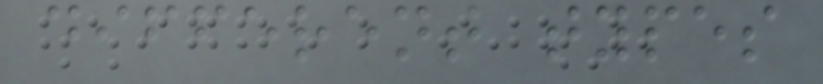different types
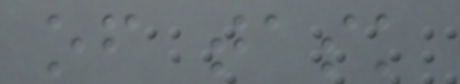of task
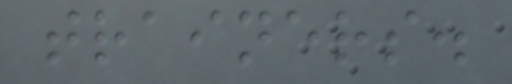trainers.
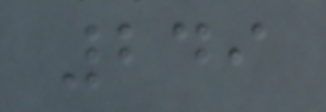249
